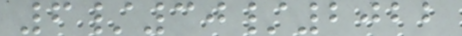6/30/2022
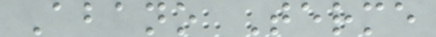Abano Terme
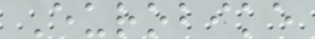Eurobike
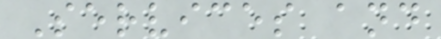Services and
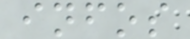infos
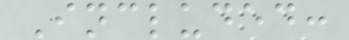Included:
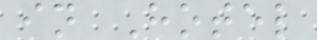in Hotel
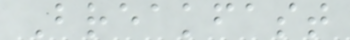Breakfast
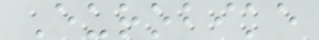Eurobike
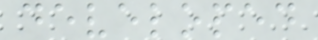developed
